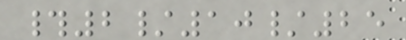#2/10/25
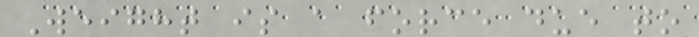Weight is a force due to
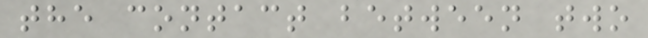the contact between two
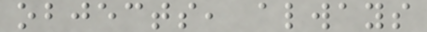objects, always
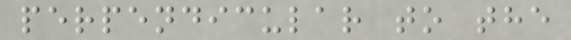perpendicular to the
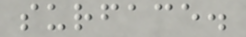surface.
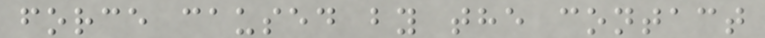force caused by the contact
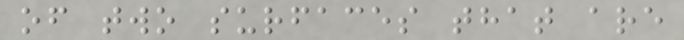of two surfaces that are
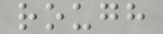rough
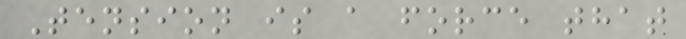Tension is a force that
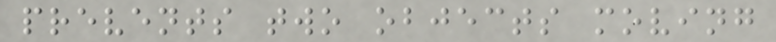prevents two objects moving
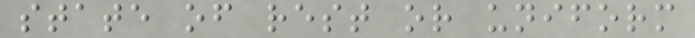state of rest or uniform
